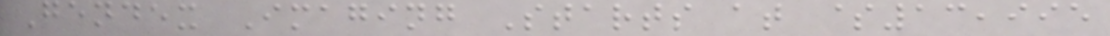Gendex Imaging Starts at $13,995
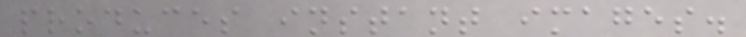produces instant images.
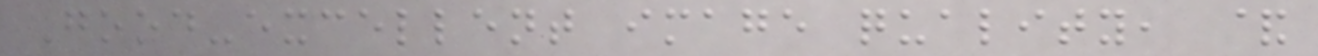Good-excellent image quality, &
